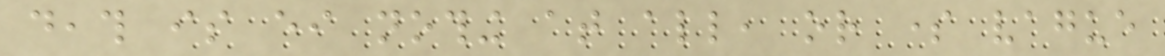death is either nothing at all, or some vague
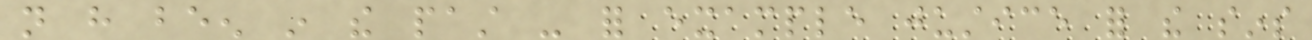not have been in the past - for example justice for the sins
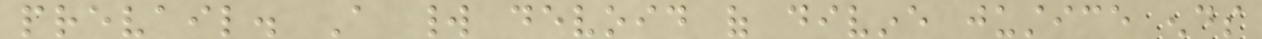prevail. A world devoid of divine justice ends
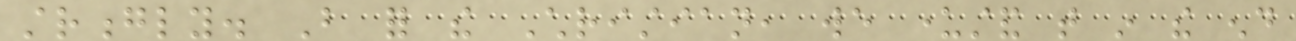strongly. But for the Christian, we understand that in the end
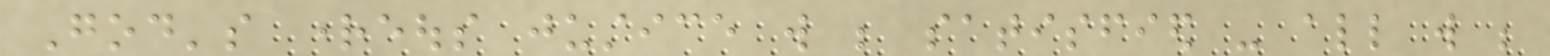God's righteous justice will be satisfied - all will be
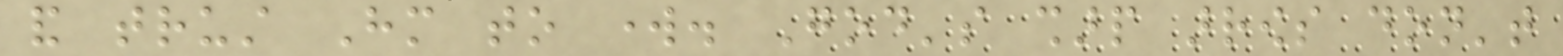and trust Him to work. God's sharp arrows don't
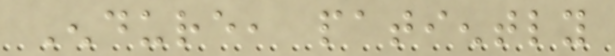Endure, patiently
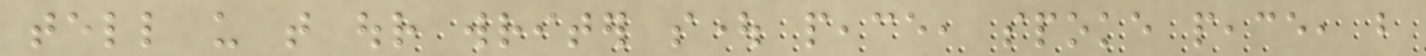tell us that our writer sought peace, spoke peace, but
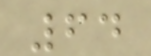64
